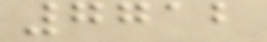7712
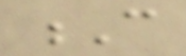C
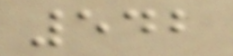542
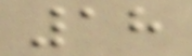18
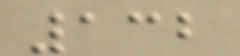132
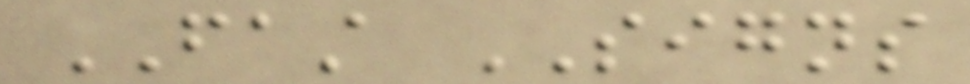FAST SIGNS
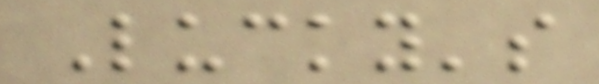Lucky's
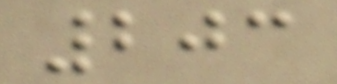203
